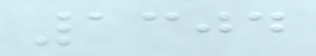1304
